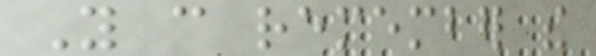You can remember the
